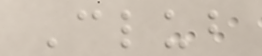Club
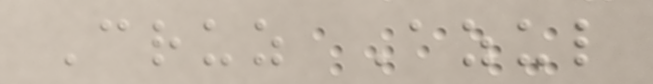Cruz Azul
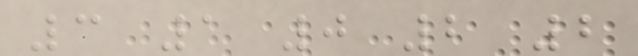3 1 0 2 2
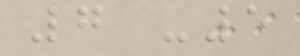7 -5
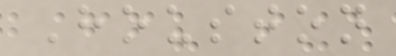Houston
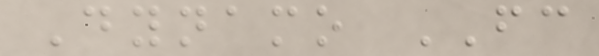Dynamo FC
